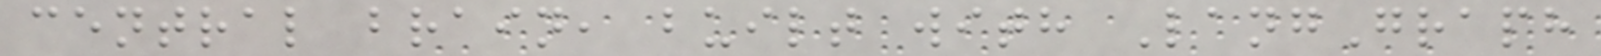central brain, built with LangGraph
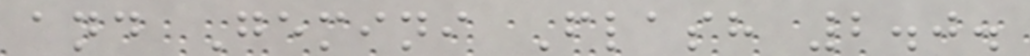and Gemini Flash 2.0.
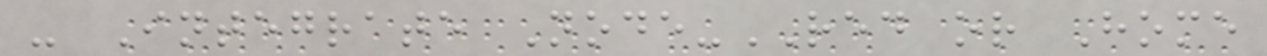- Integrate Node-RED or Home
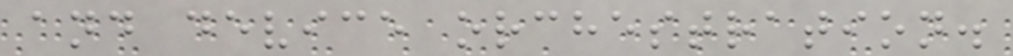and device orchestration.
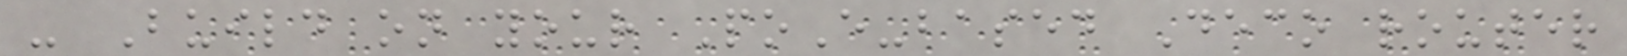- Build on your PoE-based Deco router
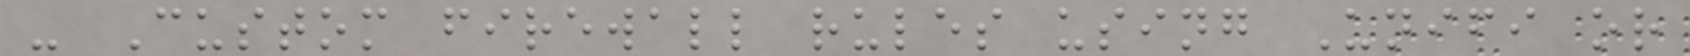- Custom firewall rules using Unifi or
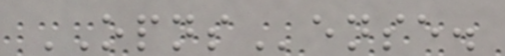OPNSense.
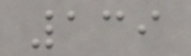139
